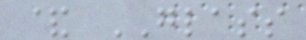& GLASS
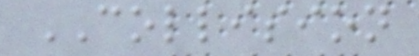COLLISION
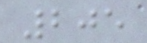205
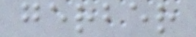gerber
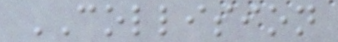COLLISION
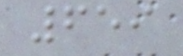659
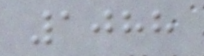1088
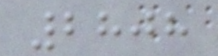2808
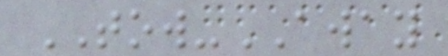TOW-AWAY
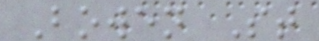Bowen St
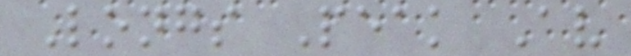Longs Peak Av
